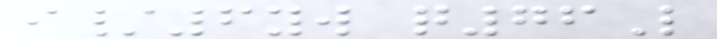i/6yw q76L
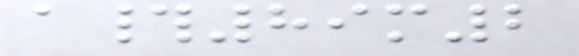a#89m2
